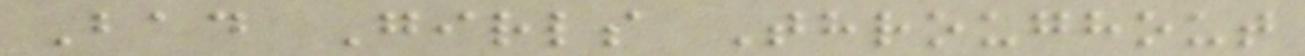Bad Girls Throughout
